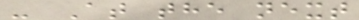- At the next
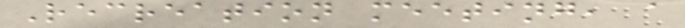Recreation meeting, a
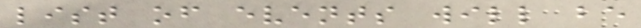list of events will be
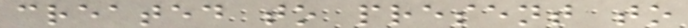created to present to
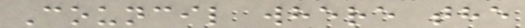Council where the
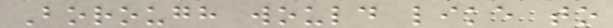Borough would like to
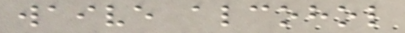waive alcohol
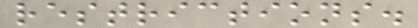restrictions.
